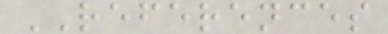REFERENCES
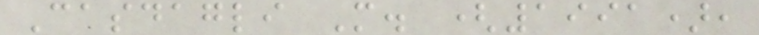Casdagli M. (1991),
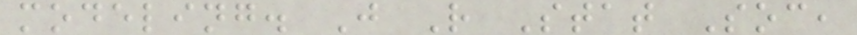modeling. J R Stat Soc,
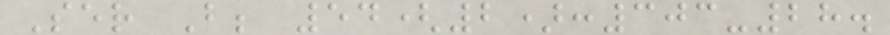Ser B; 54(2):303-28.
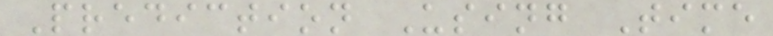Prediction Using Time
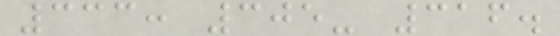333: 305- 316.
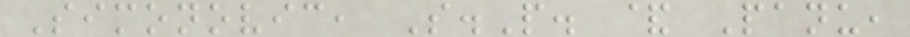Simonovic, S.P. & Panu,
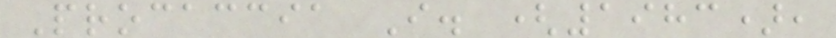Procaccia I. (1983),
